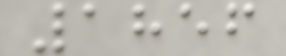1856
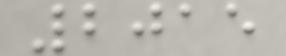2015
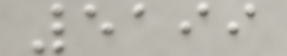5199
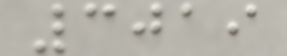3019
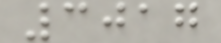3017
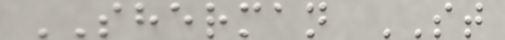SHERMAN ST
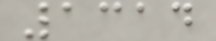1314
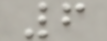6
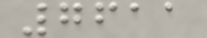7611
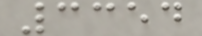3354
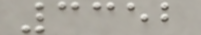3352
